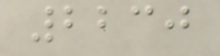2230
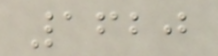1620
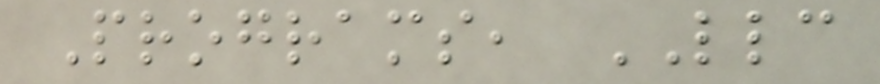Programs, LLC
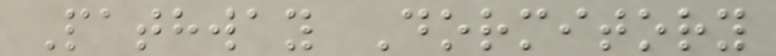Pathway Dormitory
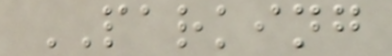PARKING
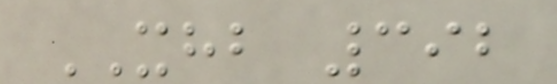XHB 392
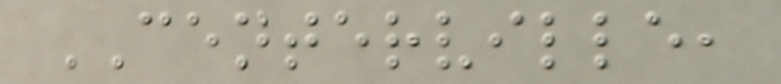CENTERVILLE,
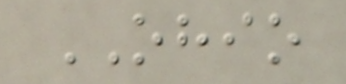OHIO
